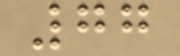77
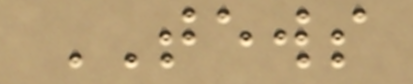TEWS
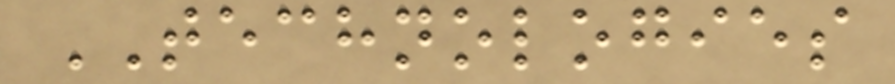TECHNOLOGIES
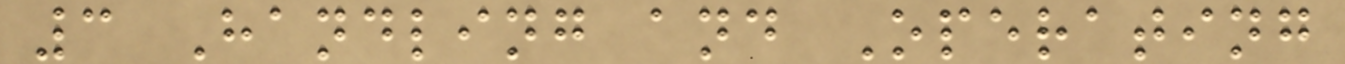3 Handling and Operating
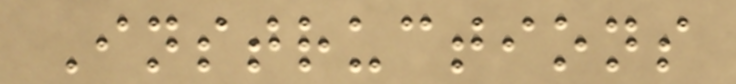Instructions
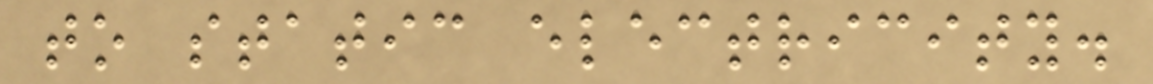to static electricity.
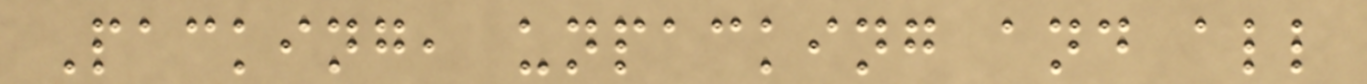Packing, unpacking and all
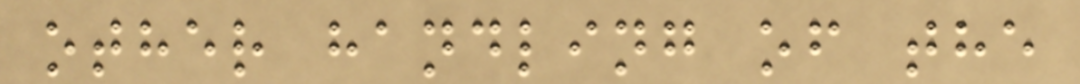other handling of the
